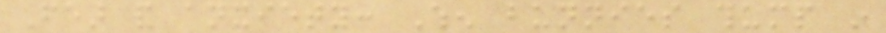Fear and anxiety: When bunnies thump in
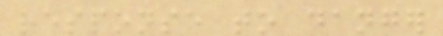response to danger
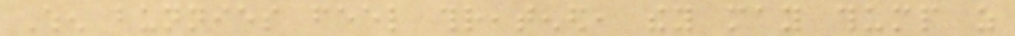When bunnies feel threatened, they may thump as
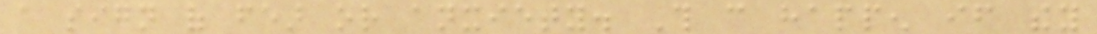a sign of fear or anxiety. This can happen if they
